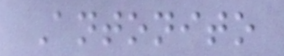Antonito
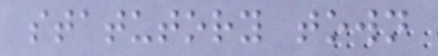statutory town
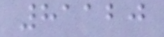81120
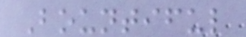Bountiful
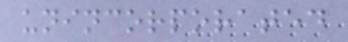unincorporated
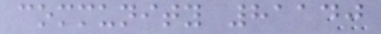community 81140
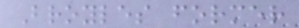Broyles former
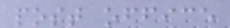post office
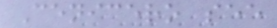Cenicero see
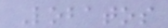Lobatos
